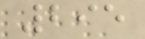295
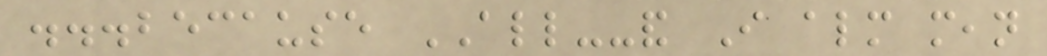...because ALL--and I almost mean
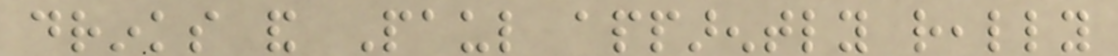drinks and Paul apparently really
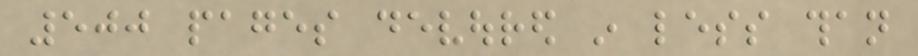500 pages devoured in less than
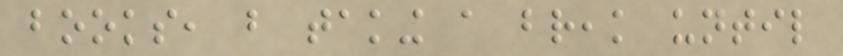books, but taking a break until
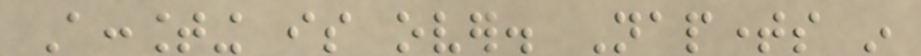Accounting is over. Naptimes in
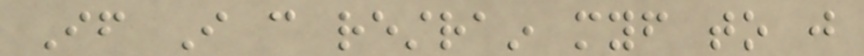If I can restrain myself to just
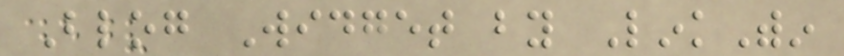Blog Widget by LinkWithin
